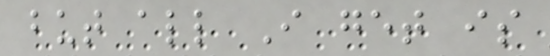but all I get is
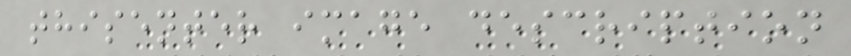thisenter image description
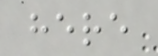here
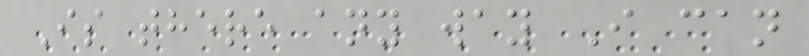Is there any way I can
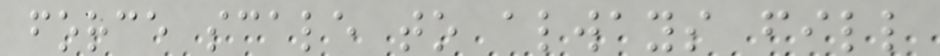force scale to always fill
